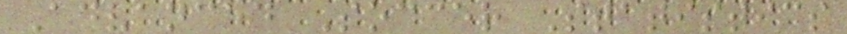Advanced Soccer Statistics
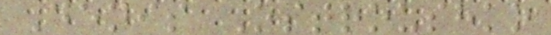Denis Ostroushko
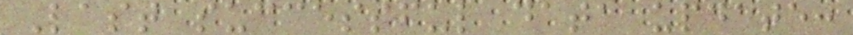Last successful data update:
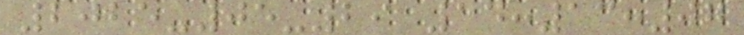2025-05-29 14:13:07
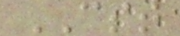CST
